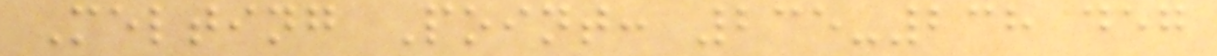Melting Point: 235-238 deg
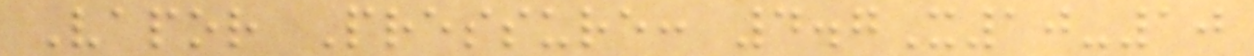Vapor Pressure: 4.7X10-10
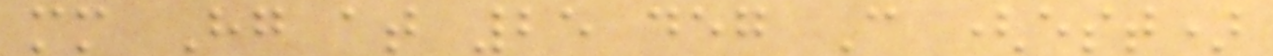mm Hg at 25 deg C (est)
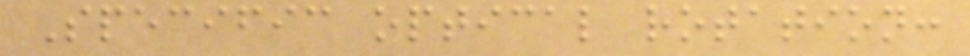Specific optical rotation:
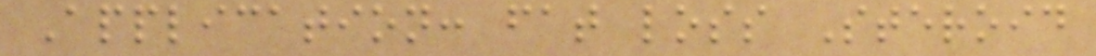Application: fat loss Steroid
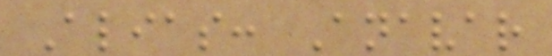Alias: Anavar
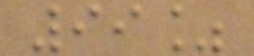99%
